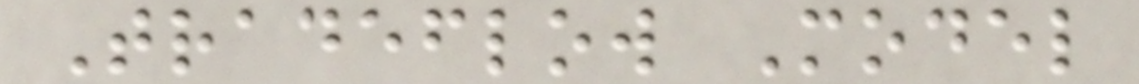Tradeflow Model
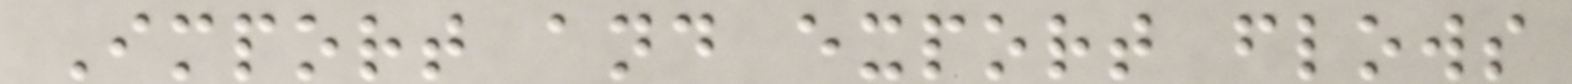Import and export flows
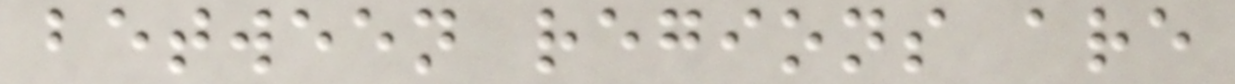between regions are
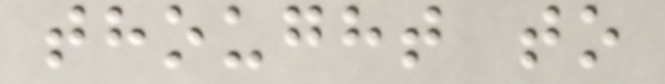thought to
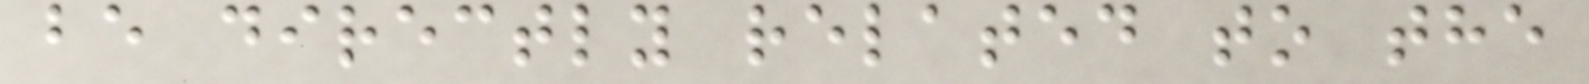be directly related to the
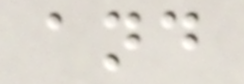and
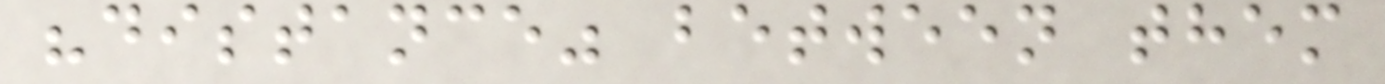"distance" between them
